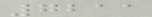7211
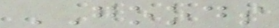GOODS
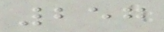257
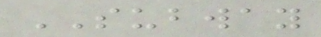SUBWAY
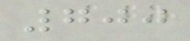700
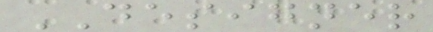DESIGNER
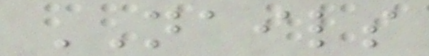NAILS
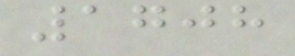1708
